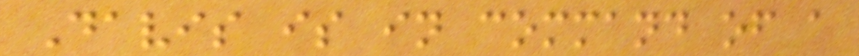Davis is in command of a
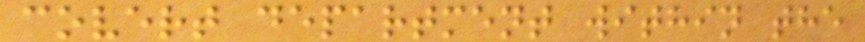covert department within the
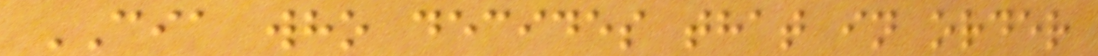CIA who decides that in order
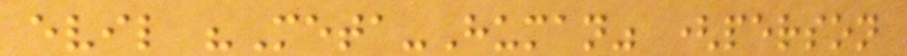evil "Meta-Human" (person
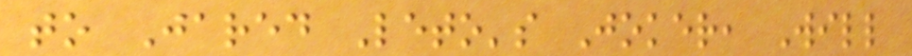to Jared Leto's Joker, Will
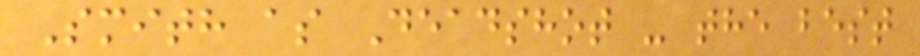Smith as Deadshot - the best
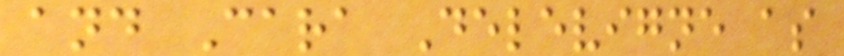and Cara Delevigne as
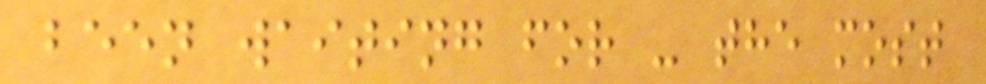been waiting for - the most
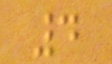4
